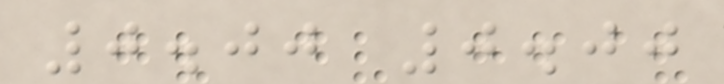0.00 0.00
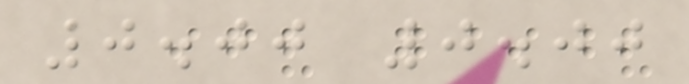0.00 0.00
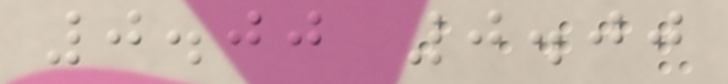0.00 0.00
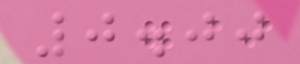0.00
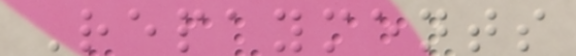Repayments
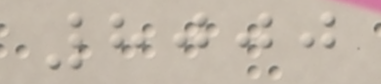8000
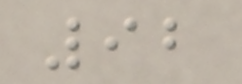92
